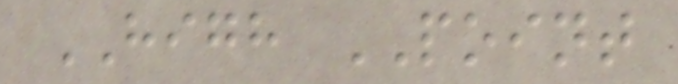HIGH POINT
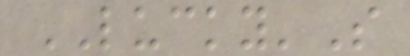LUCKY'S
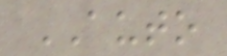AUTO
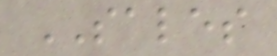SALES
